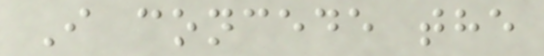I concede the
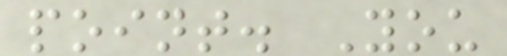point. You
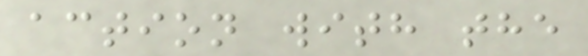action with the
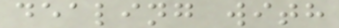dealing with
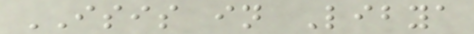ISIS in Libya
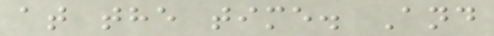at the time. And
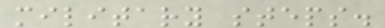military steps.
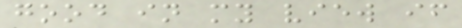good in my view if
